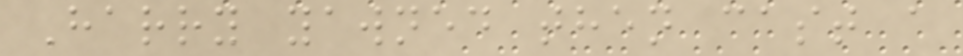Harry yawned then cast a
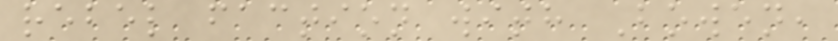rebel faction with Bowen,
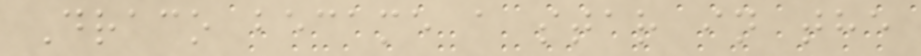Draco became a star in the
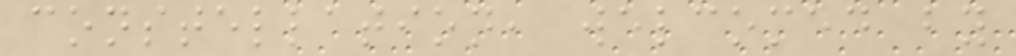constellation, welcomed by
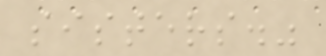sisters."
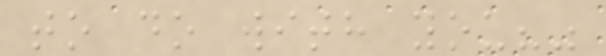to do with you?"
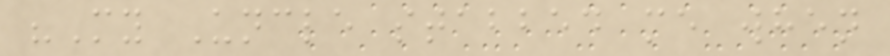"My Uncle stabbed me when
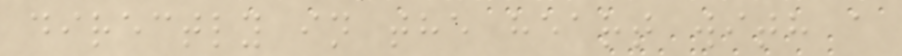directly in the heart with a
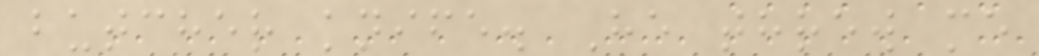butcher knife. He threw me
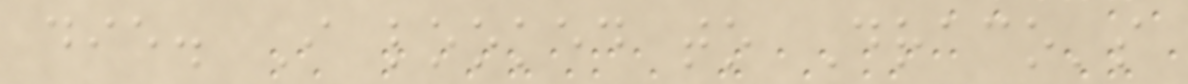die. I looked to Draco's
